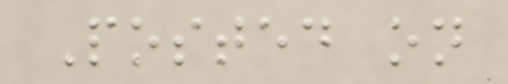Posted on
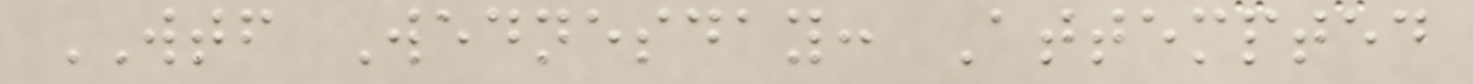WTF Wednesday: Attempted
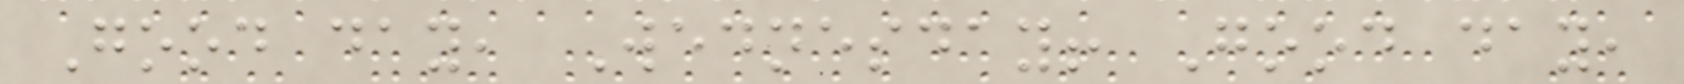Good day, Wednesday! Good day,
